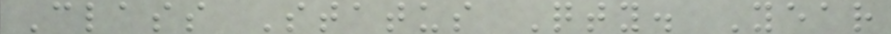Class Status Qty. Year
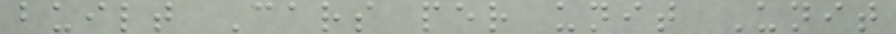built Cars per unit Unit
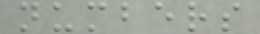numbers
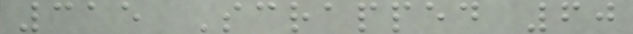315 Scrapped 60
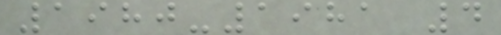1980-1981 4
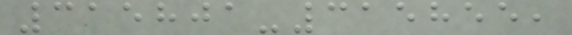315801-315855,
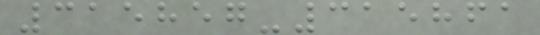315857-315861
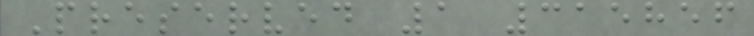Preserved 1 315856
